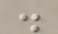.
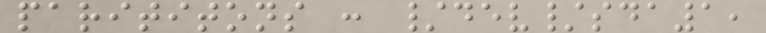parititons : /dev/sda1,
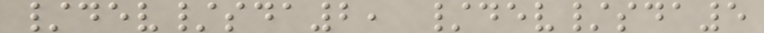/dev/sda2, /dev/sda5
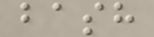bash
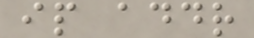ip addr
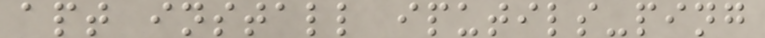apt install iputils-ping
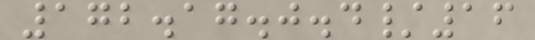172.17.0.4/16
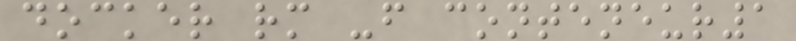docker rm -f conteneur1
